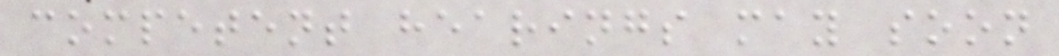competent hearings may soon
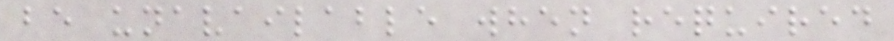be unavailable when required
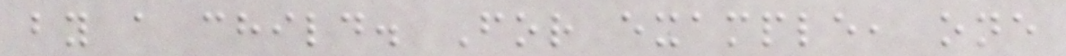by a child. For example, one
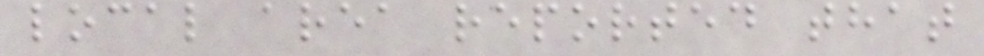local area reported that
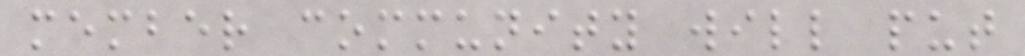member community will put
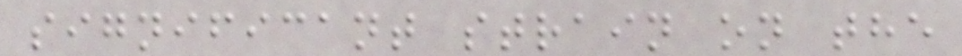significant strain on the
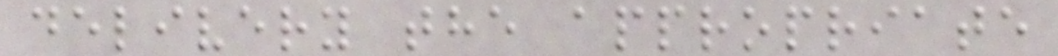delivery the appropriate
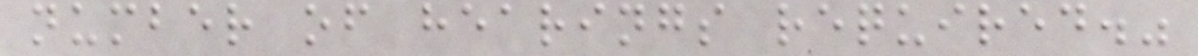number of hearings required."
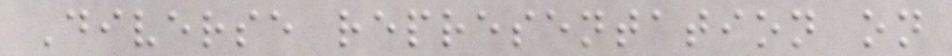Diverse representation on
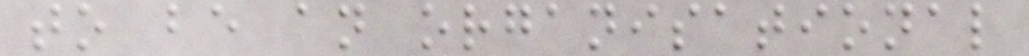to be an organisational
